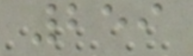259
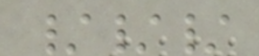///
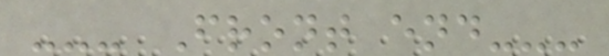--- Front end---
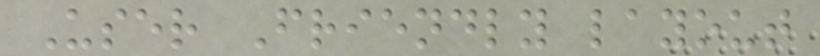User Friendly layout
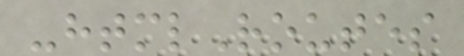-htmlRoutes
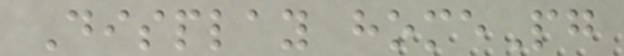Display homePg
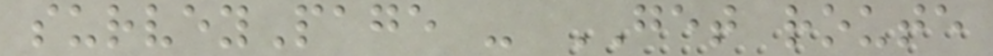surveyPage - GET route
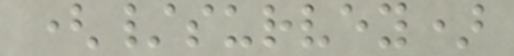(/survey)
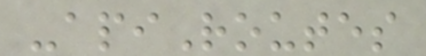-apiRoutes
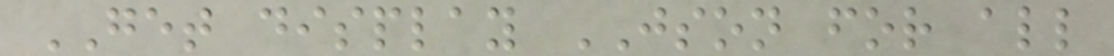GET display JSON for all
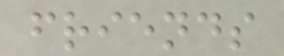friends
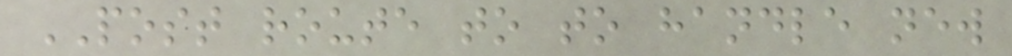POST route to to handle new
